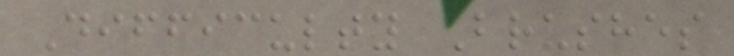Difficulty Brushes
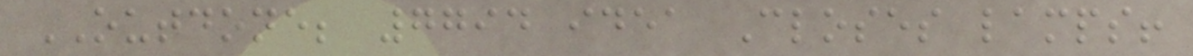OUTDONE; 7794 idea Closes lamps!
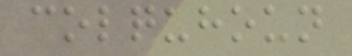colquhoun
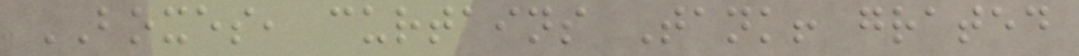BOXES, curtains Tank! grated
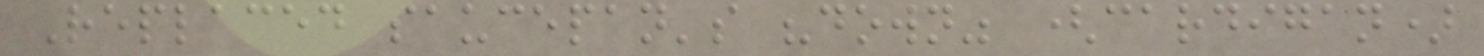Replaced saucepan's "down" (cardigan)
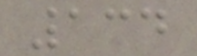134
